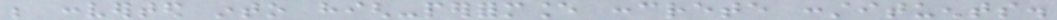be converted into high-performance concrete constituents.
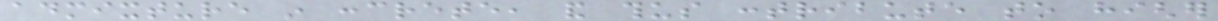admixture in concrete, and thus contribute to higher
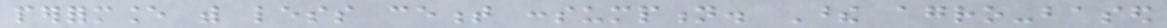performance with less cement consumption. These agro-based
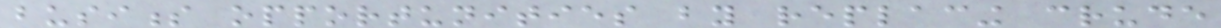business opportunities by replacing crude
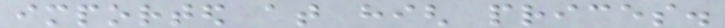imported at high prices.
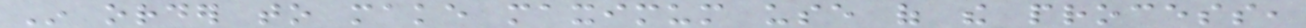In order to make maximum use of the process,
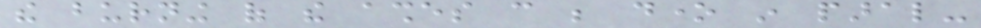the burning of the ashes can be done in paral-
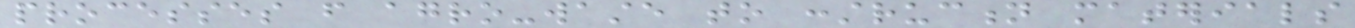processes from agro-waste to construction materials
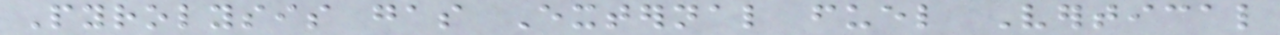Pyrolysis gas External fuel Vertical
